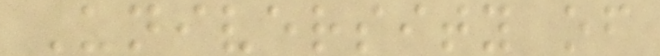University of
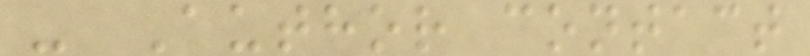- Author contact
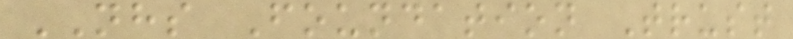NHS Foundation Trust
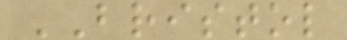BRISTOL
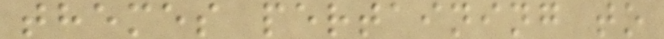themes pertaining to
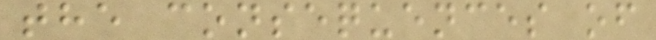the consequences of
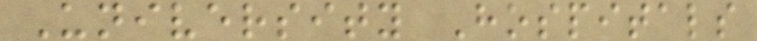University Hospitals
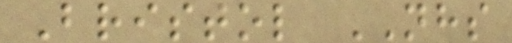Bristol NHS
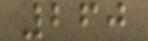260
